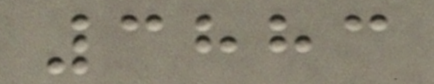3883
